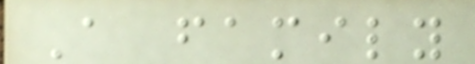A family
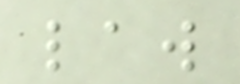law
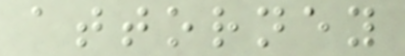attorney
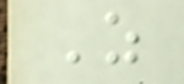As
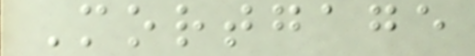Mortgage
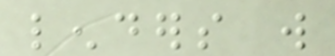lenders will
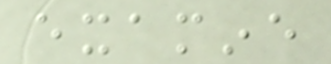examine
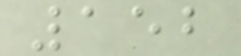152
